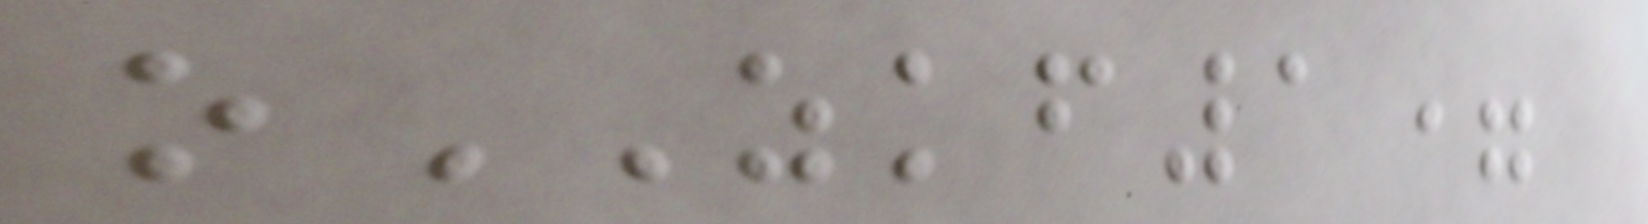oZKF1=
